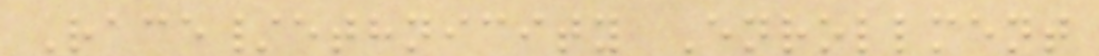Race/ethnicity Enrollment
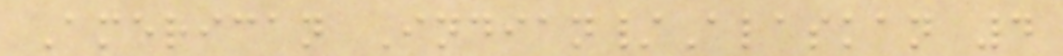American Indian/Alaskan 4
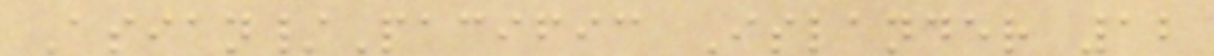Asian/Pacific Islander 12
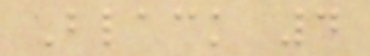Black 4
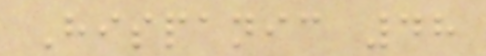Hispanic 48
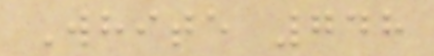White 748
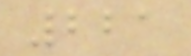221
